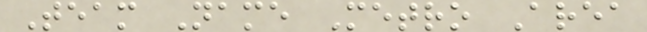Team Name Metro Area
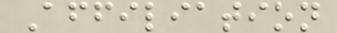Affiliation
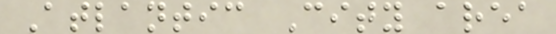Atlantic City area
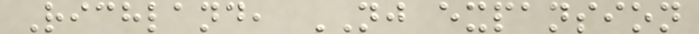Richland, NJ expansion
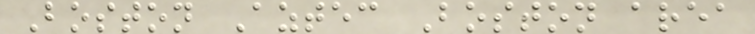Boston Aztec Boston area
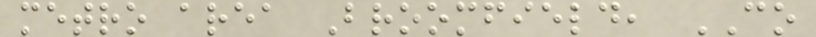metro area Broomfield, CO
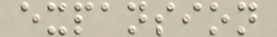expansion
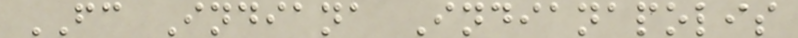FC Indiana Indianapolis
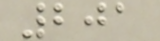201
